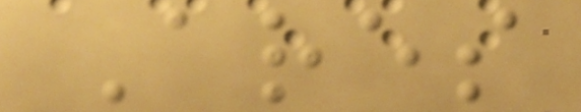Ares
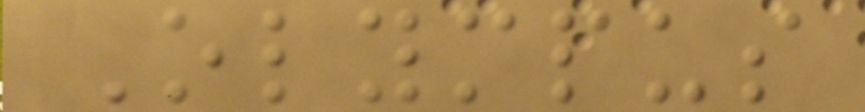Olympus
